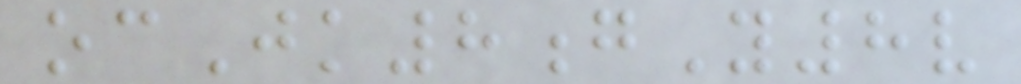ocJk8gY8v
